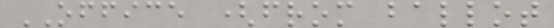OFFICE (from ballot
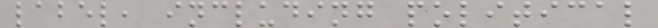label, including political
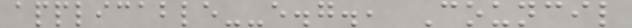applicable--e.g., Council
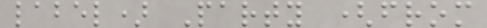label) Party (from
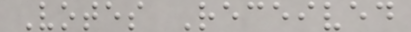Votes Received
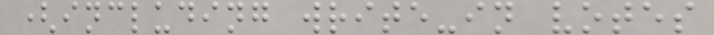(including write-in votes
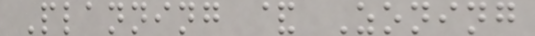Planning & Zoning
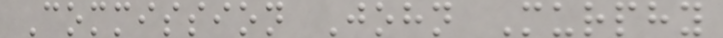Commission John Murphy
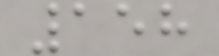158
